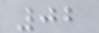02
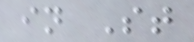in St
